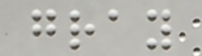gray
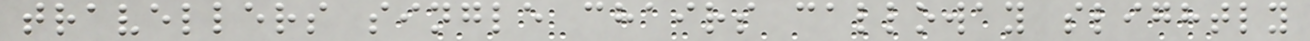travellers single chairs calloway slightly
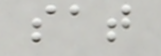sat
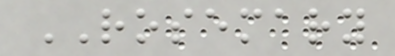ROSEMARY
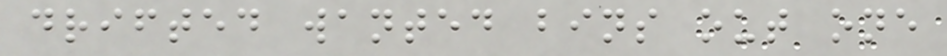drifted wanted bins out one
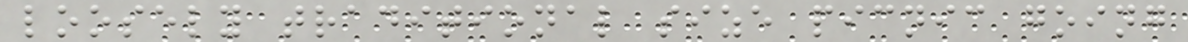loosely traditional size picnic going
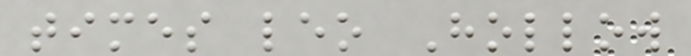times leo Hollow
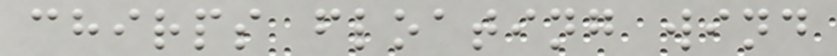chirps floating wind
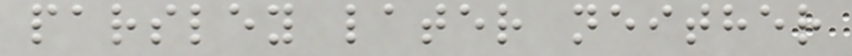parsley later neither
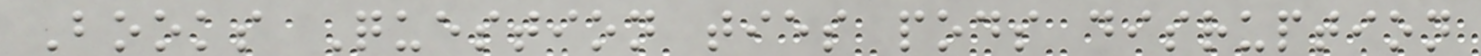Books Question ties pods disruption
